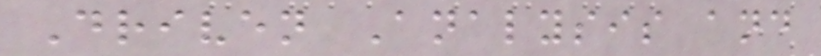Driven Analysis and
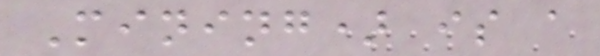Mining) is a
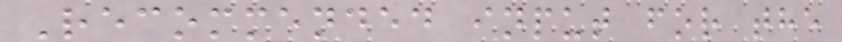Recommended input for the
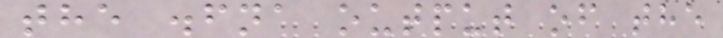the .fna output of the
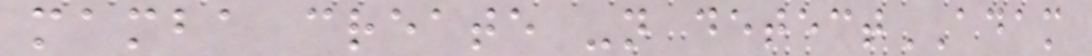mamba create -n detectADAM
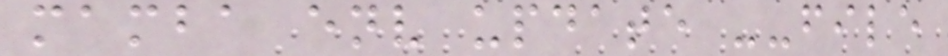mamba env update --file
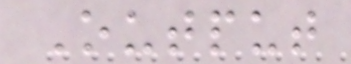Output
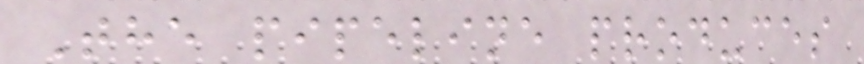The pipeline produces
